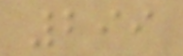299
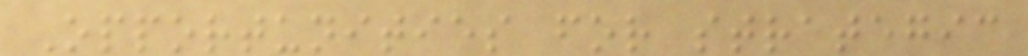Opportunities for strategic
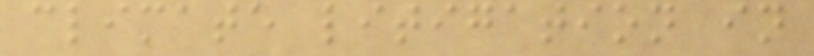climate litigation in
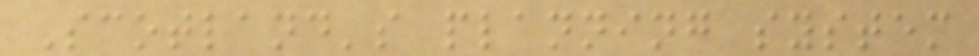Scotland's planning system
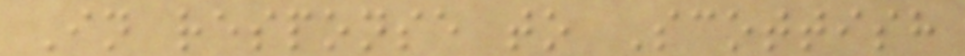In response to Scottish
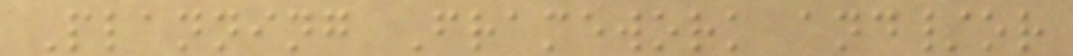Planning Framework and/or
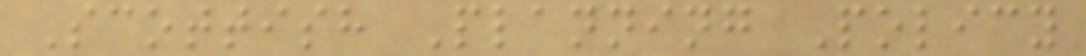Scottish Planning Policy
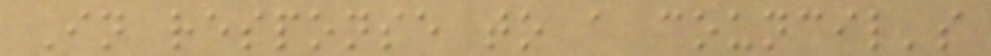In response to a council's
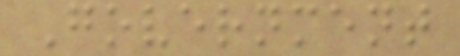Government
